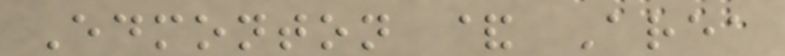Edmonton & Area
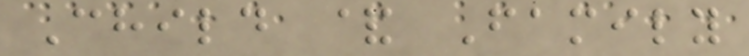Child & Family
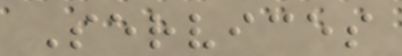Services
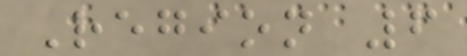Region 6
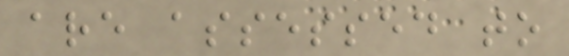are assessed to
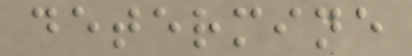determine
